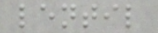lentil
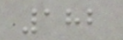182
